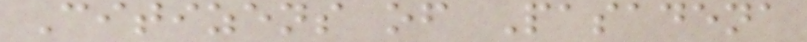Citizens of Pasadena
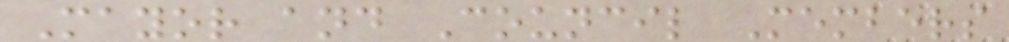Mayor and Council Members
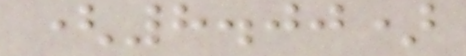(8.00)
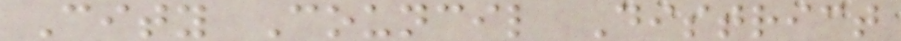City Council District
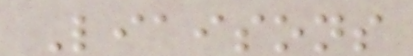Liaisons
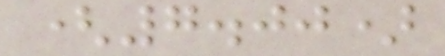(7.00)
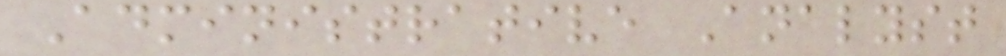Administrative Analyst
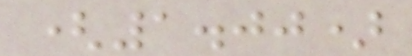(1.00)
